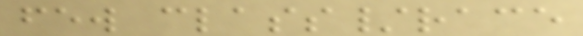few class/race
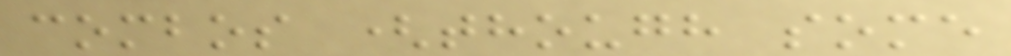combos (though some
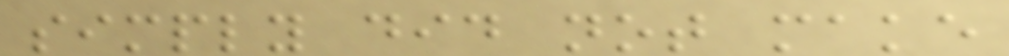simply did not make
